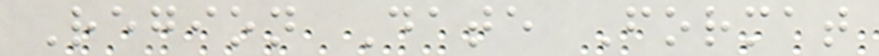Region Date Format
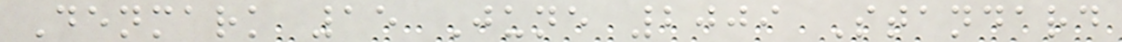Denmark 15 June 2009 Standard
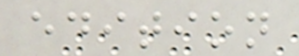edition
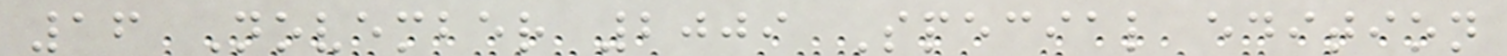16 November 2009 Special edition
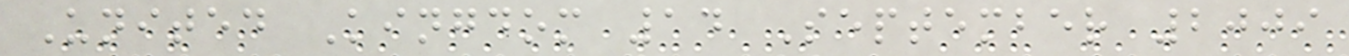United Kingdom 14 September 2009
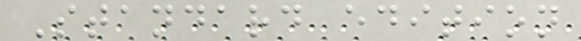Standard edition
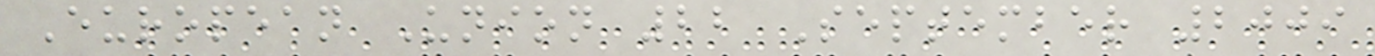European Union 22 September 2009
